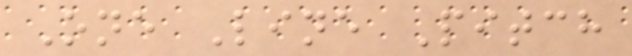One Line Pitch
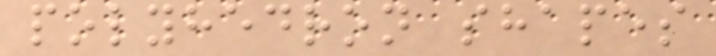polyhedron shapes
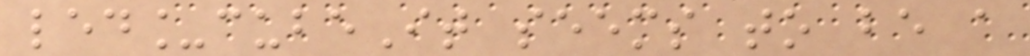led_cubeIt seems to be a
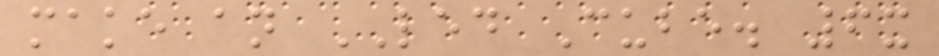make an LED Cube. 6x
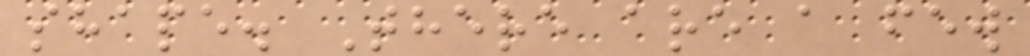shape. There are a few
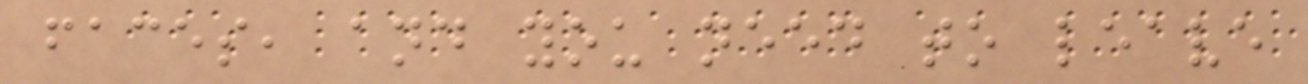faces, and you need to leave
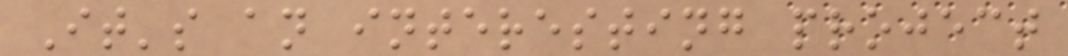It's an interesting project
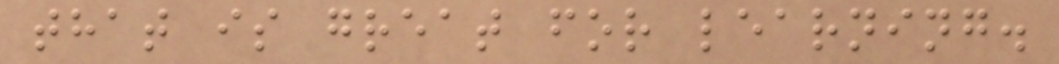that is great for learning.
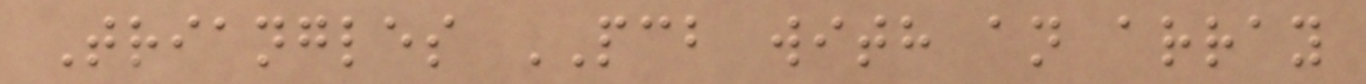Triangles PCB with an array
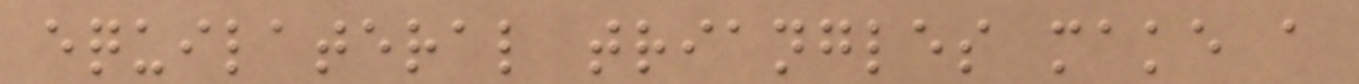equilateral triangles make a
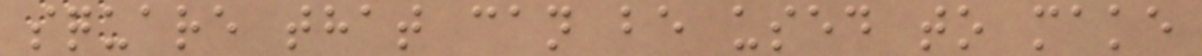square that can be used to make
